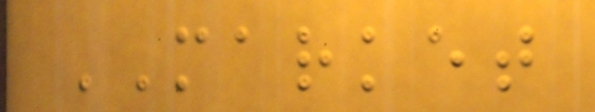MARKET
